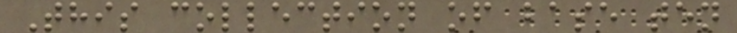This collection of base ten
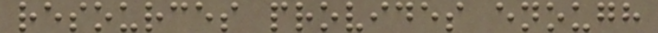resources provides enough
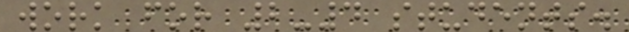work for 2-4 students.
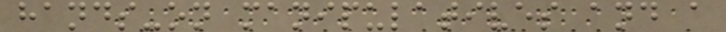hands-on manipulatives and a
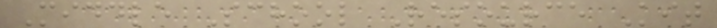Middle School Resource Kit
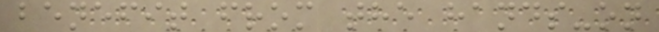benefit from the hands-on
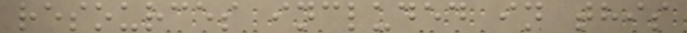resources included in this
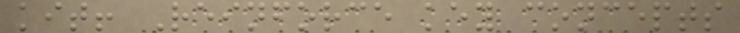kit! Reinforce key concepts
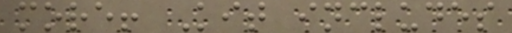more! Kit includes
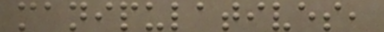manipulatives,
